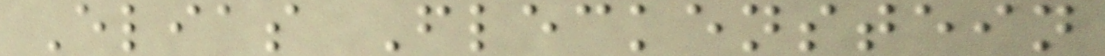Elias Fleckenstein
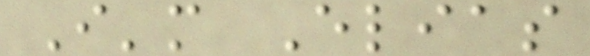I'm Elias
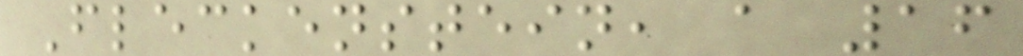Fleckenstein, a 16
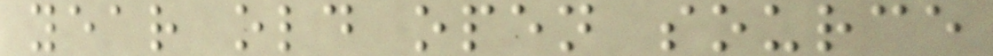year old open source
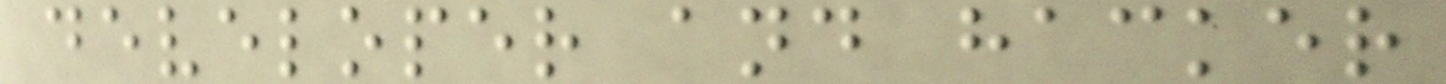developer and hacker
